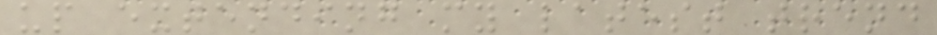up extending my latest trend
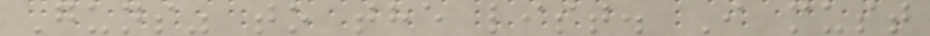Guns" to the list. I must
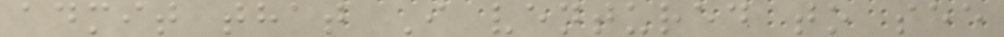admit that I ventured to see
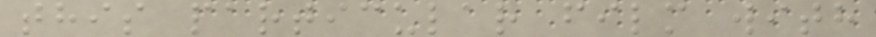this particular film with
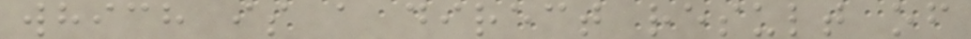which is a direct result of
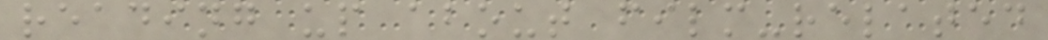reading up about film-related
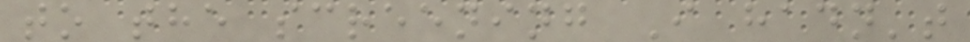to the screening I hadn't
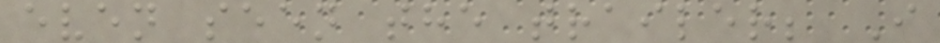even seen the trailer; I
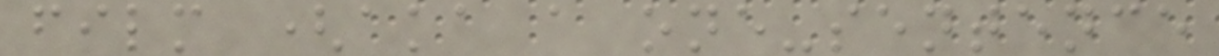film (aka a one-sentence
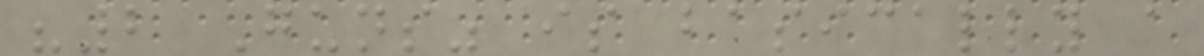"2 Guns" is basically a
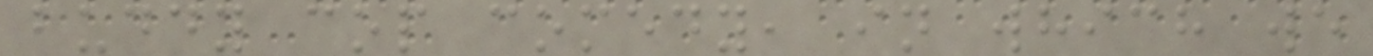buddy cop comedy, in which we
